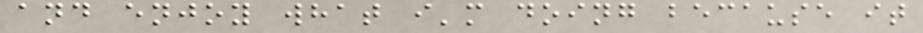and enjoy what i'm doing because it
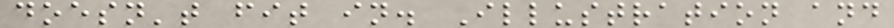doesn't fit in. Illustration and
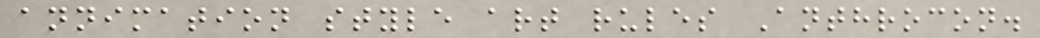annimation style art rules Anthrocon.
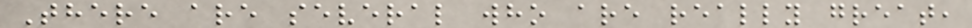There are several who are really great,
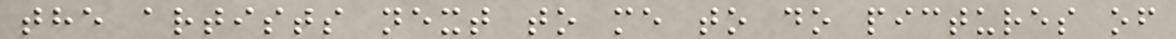the artists next to me to do pictures of
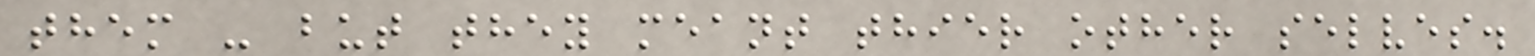them - but they meant thier other selves.
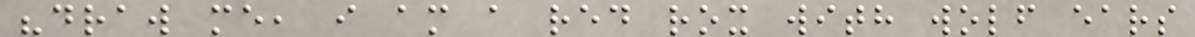"draw me, i am a red rox with wolf ears
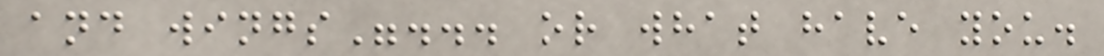and wings"... or what have you.
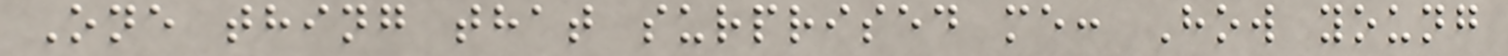One thing that surprised me: How young
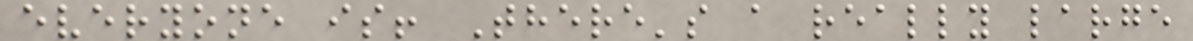everyone is! There's a really large
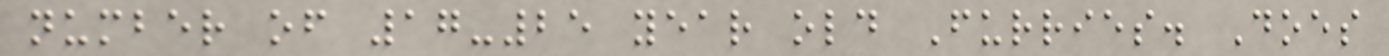number of 17-25 year old Furries. Does
